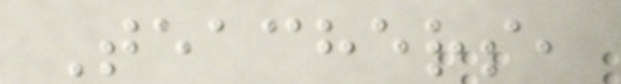Teachers,
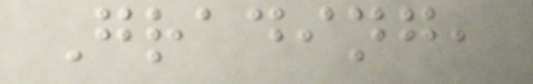Grading,
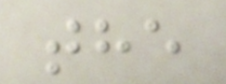the
